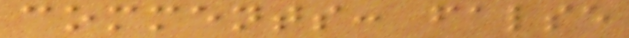comments: false
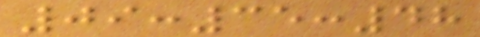09:35:48
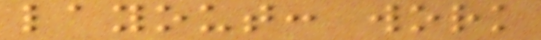layout: work
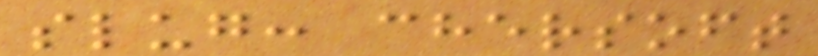slug: chersoft
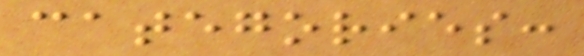categories:
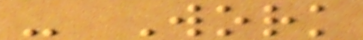- Work
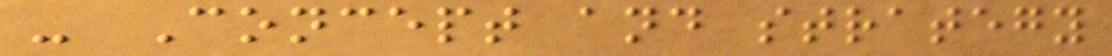- Concept and strategy
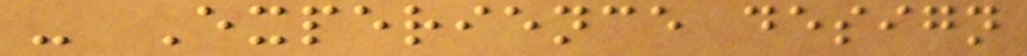- Experience design
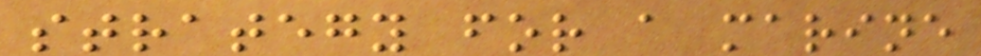strategy for a marine
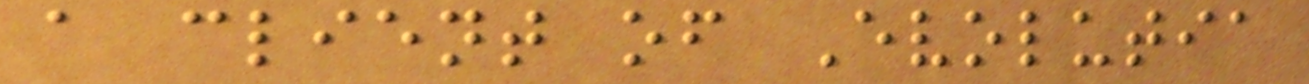a client of Evolutia
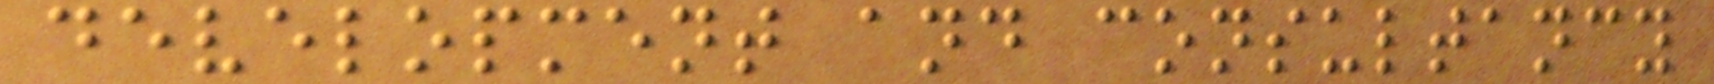development and consultancy
